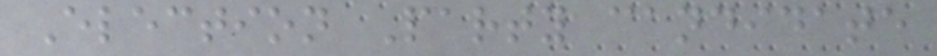Election Party candidate
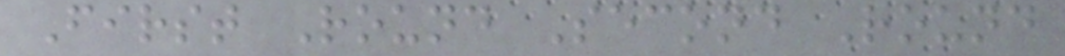First Round Second Round
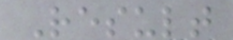Result
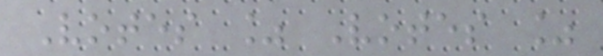Votes % Votes %
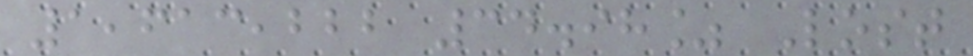1,613,222 34.98% Lost
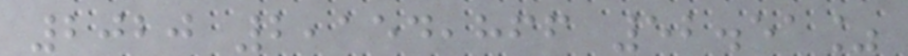2020 2,154,866 52.51%
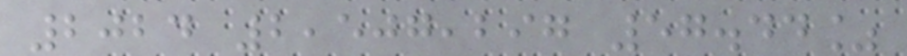2024 2,507,297 57.44%
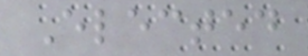Elected
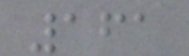161
